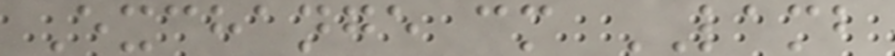Exchange cm LAMB
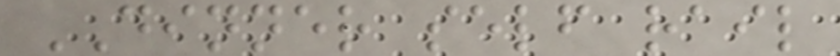DINNER self rail
